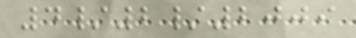4/2/2009
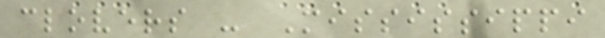clovers - Mississippi
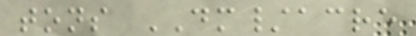tons DM/acre
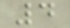4
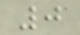0
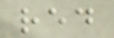red
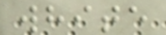white
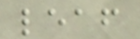leaf
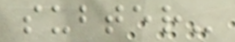subter-
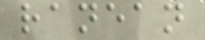ranean
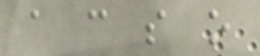a c s o
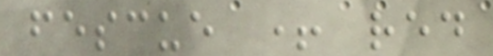fescue + red
